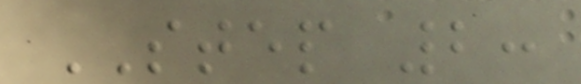STEP 2:
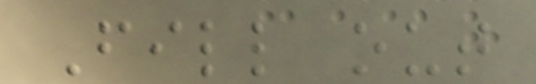Fill out
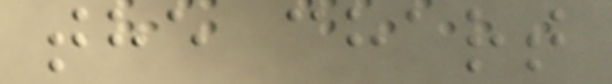the chart
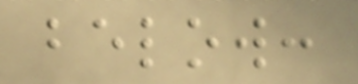below:
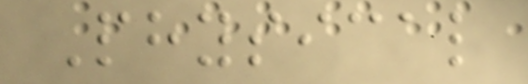Physical
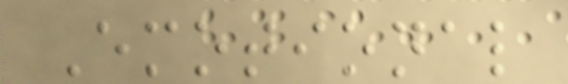Emotional
